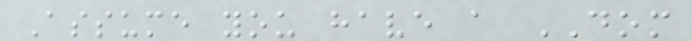Assume you have a DOM
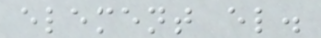element el.
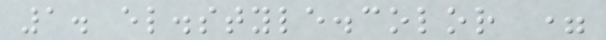1. el.style.color =
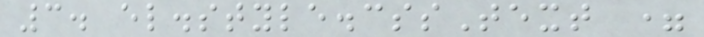3. el.style.cssText =
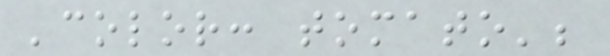'color: tomato';
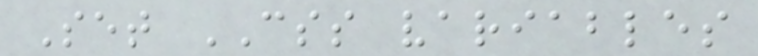Set CSS variables
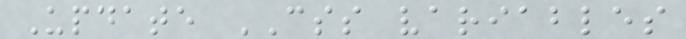Update CSS variables
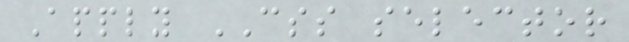Apply CSS selector
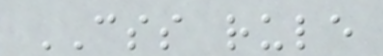CSS rule
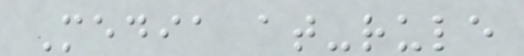Media at-rule
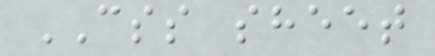CSS sheet
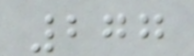277
